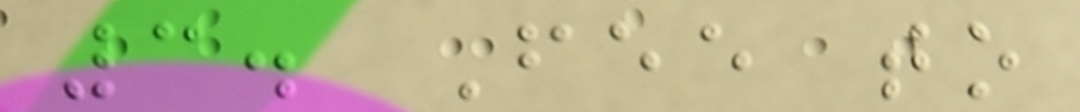3. Fee to
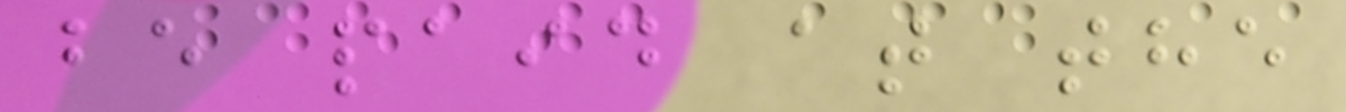be paid at the
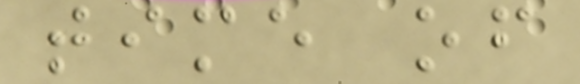time of
